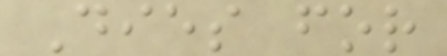Dies for
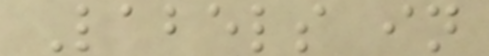Labels in
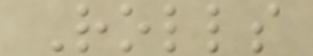Rolls
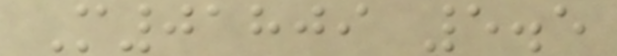M01809 5.5
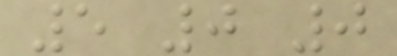5 0 0
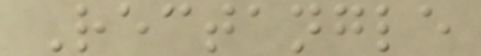Rectangle
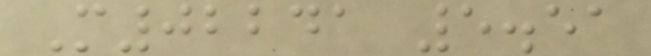M02241 5.51
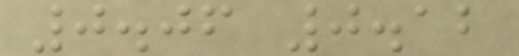0.06 0.12
